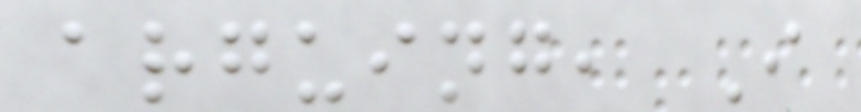arguing, I
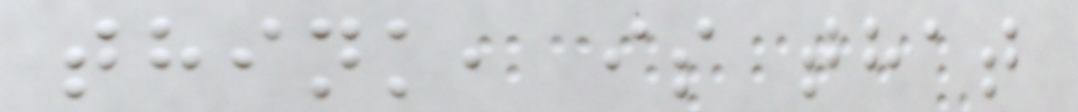think, is that
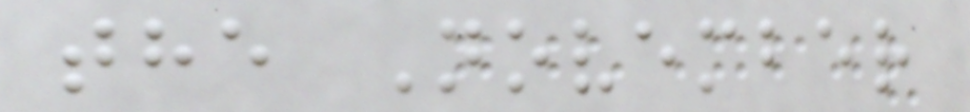the November
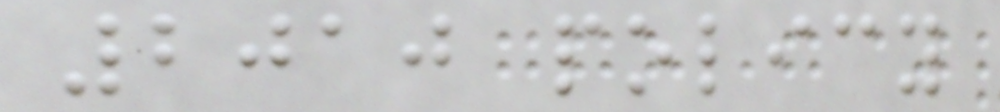2010 policy
